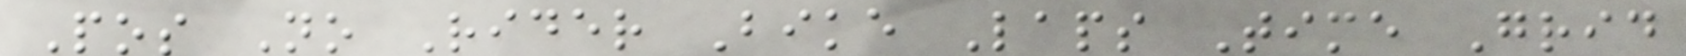Pos No Rider Bike Laps Time Grid
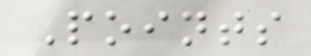Points
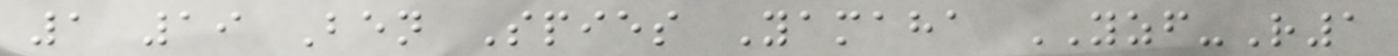1 19 Ben Spies Yamaha YZF-R1
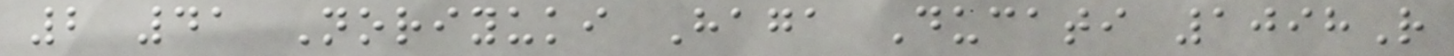2 41 Noriyuki Haga Ducati 1098R
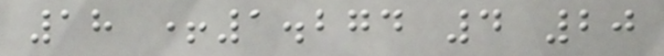18 +1.274 4 20
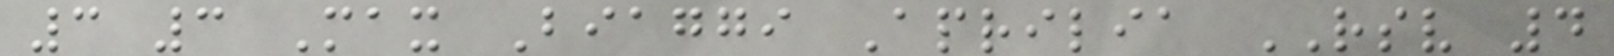3 3 Max Biaggi Aprilia RSV 4
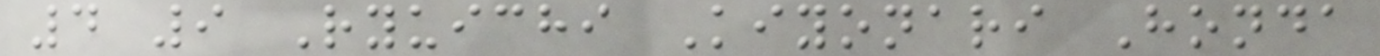4 9 Ryuichi Kiyonari Honda
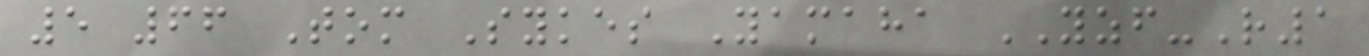5 66 Tom Sykes Yamaha YZF-R1
